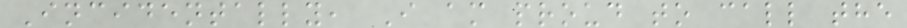Incidentally, I am proud to call the
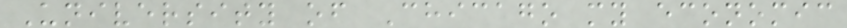University of Chicago my economic
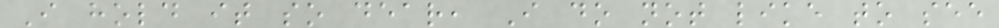I hold it so dear, I do not like to see
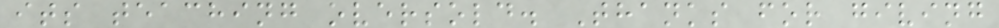its teaching oversold. Thanks for giving
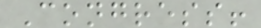Congress!
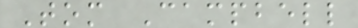Tom Campbell
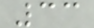33
